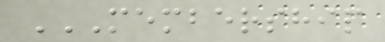MEMBERSHIP
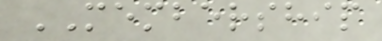MEMBERSHIP
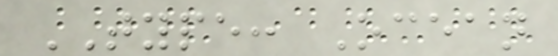TYPE: Ocean
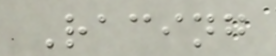Racing
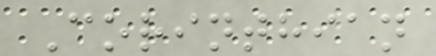Corinthian
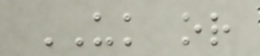UK or
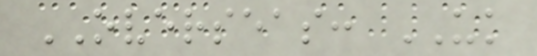OVERSEAS: UK
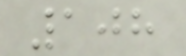108
